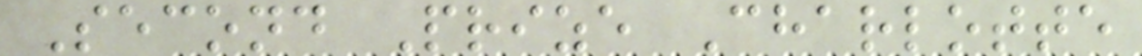Second Prize Charlotte
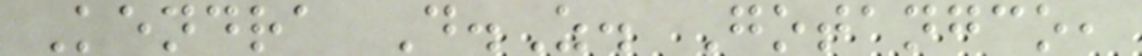Kendra D.Z. Gotangco,
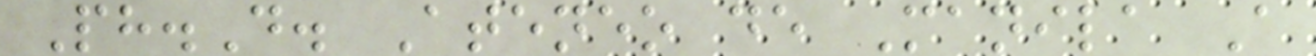Ph.D. Ateneo de Manila A
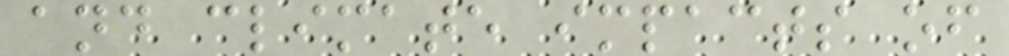and climate impacts of
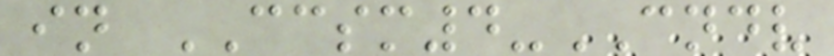in CCSM4-CNDV
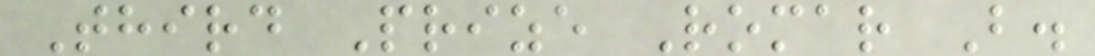Third Prize Romar B.
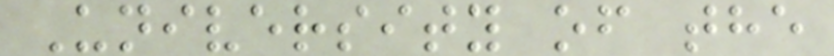University of the
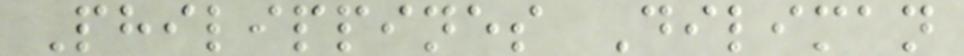Philippines Diliman
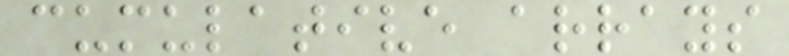cumulative arrays
